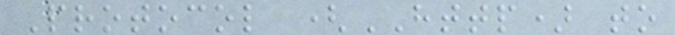Protocol (HTTP) to
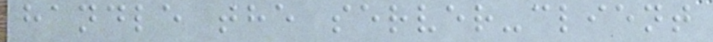handle the server-client
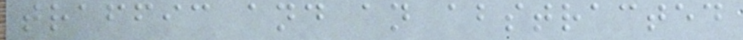traffic and an abstracted
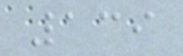139
